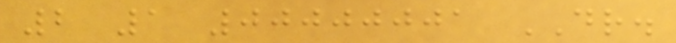2 1 00000001 DR.
